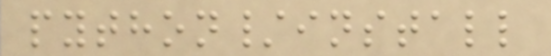python/install
